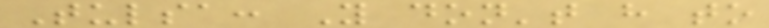Tulsa: You don't have to
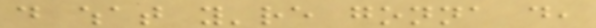do what you're gonna do,
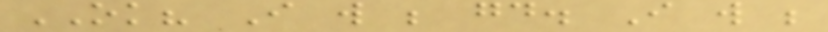OK? I will be good. I will be
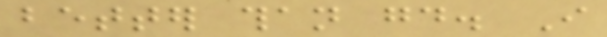better than good. I
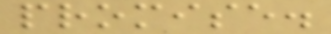promise.
